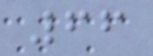66
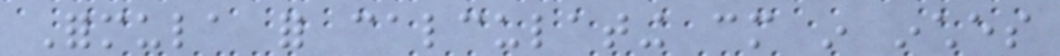Formula for calculating cm in inches
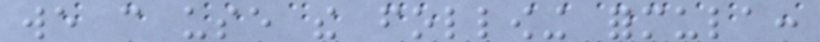we can use the following formula:
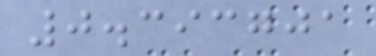0.393701
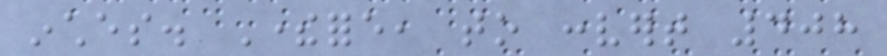inches. Therefore, to convert 408
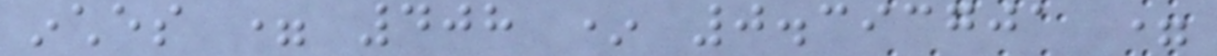inches = 408 * 0.393701 =
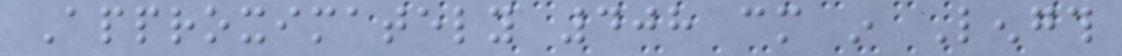Approximately 408 cm in Length
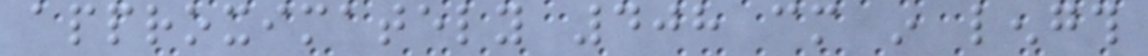approximately 408 cm in length
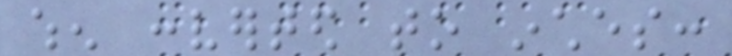when converted to inches:
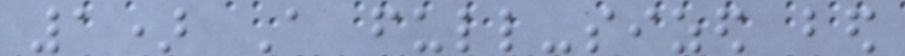1) A full-sized bed
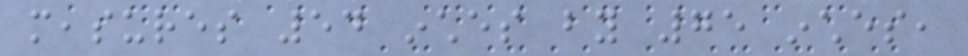measures 54 inches by 75 inches,
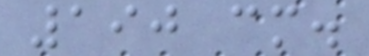190 cm.
